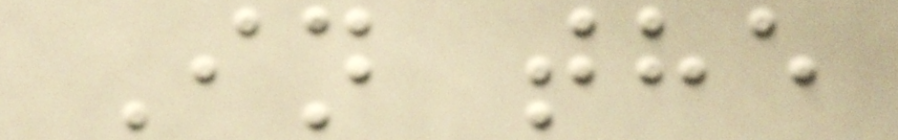In the
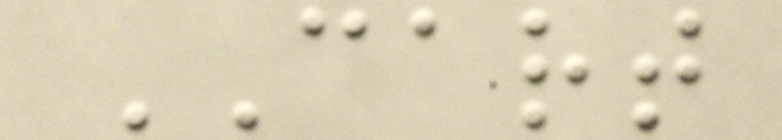CART
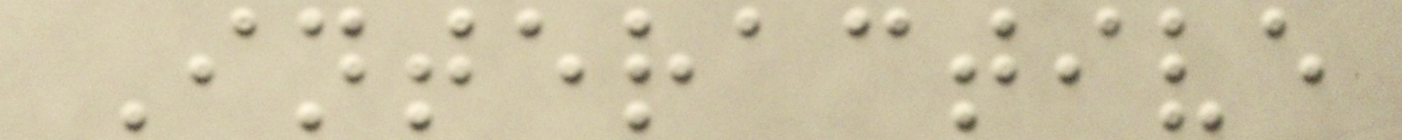Interactive
